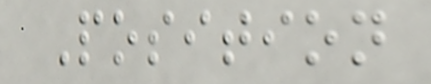Position
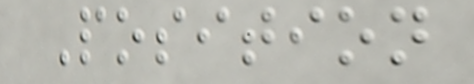Position
